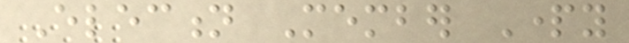Election Member Party
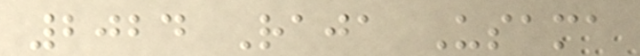2024 Raja Usama
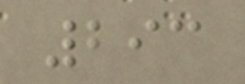293
